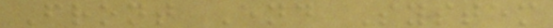Front End System
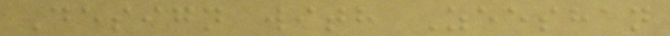Design with Zeeshan
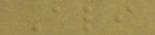Ali
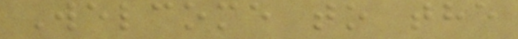Welcome to the
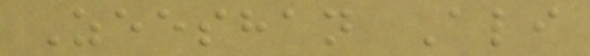Zeeshan Ali
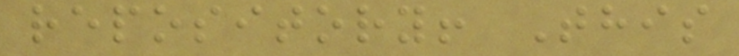repository! This
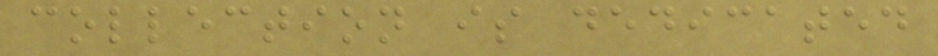collection is dedicated
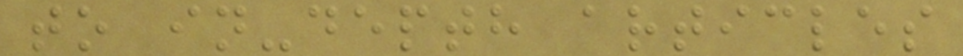to in-depth articles
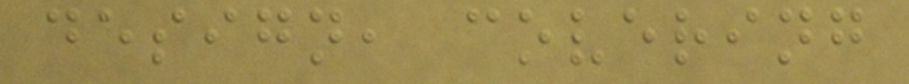design, covering
